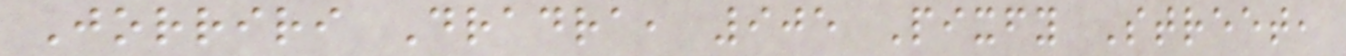Jorriri Dradra, 905 Pixfy Street,
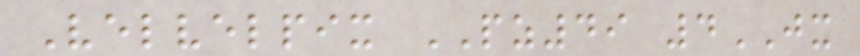Velvelpix PZ49 4JX
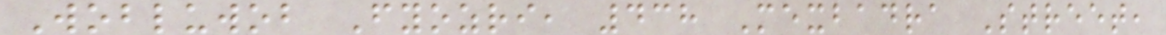Wobluwob Fyozri, 438 Mexbadra Street,
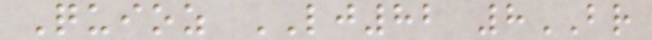Quioz LJ82 8BR
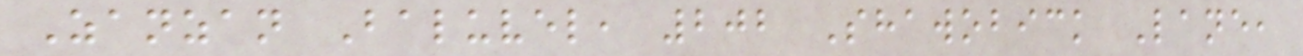Zanzan Baluvel, 202 Shawobick Lane,
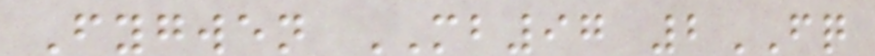Fygwen MB97 2FQ
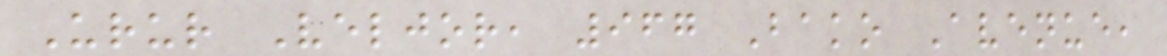Urur Veljor, 967 Bako Avenue,
